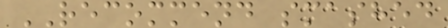RECOMMEND smashed
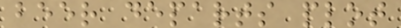beer departs plot
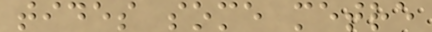tides some metre
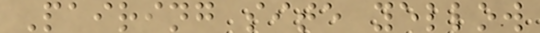Pairing site yellow
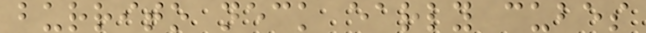burrito neck early cubes
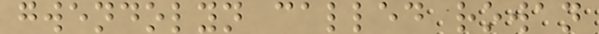gwendolyn called rowan
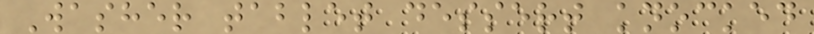Washer tablet dessert knocked
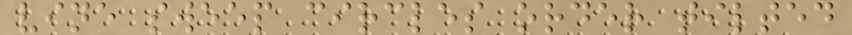vine sweep circles order tilted
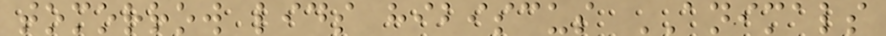tomorrow lids hibiscus ANIMALS
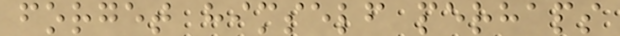forget himself perhaps
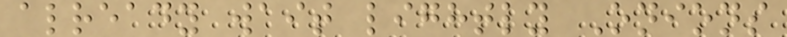already wait lightly Onions
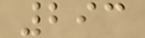293
